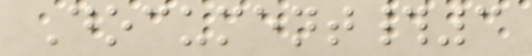Document#3
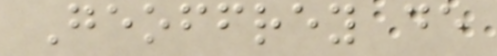Geoffrey de
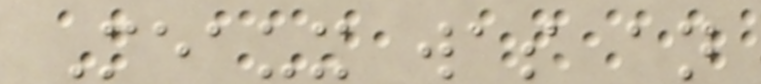Meaux was an
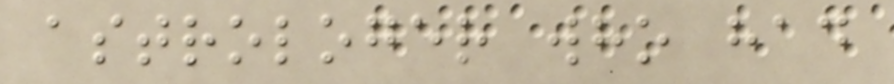astrologer who had
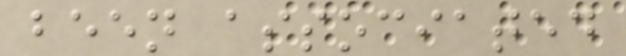been associated
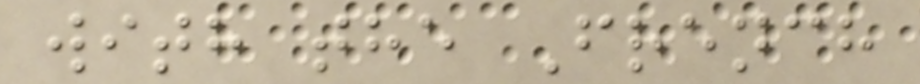with the French
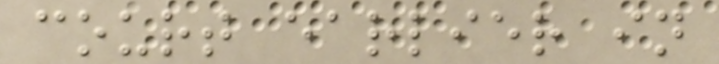court earlier in
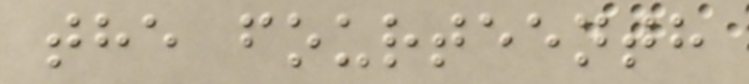the fourteenth
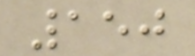150
